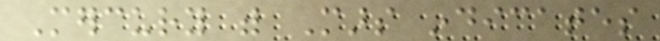Mercury with Mars indicates
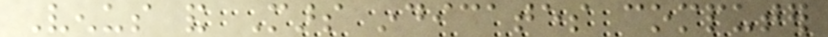Venus and Mars indicates computer
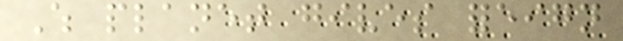Which planet gives foreign
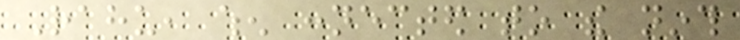Rahu, when connected to the ninth
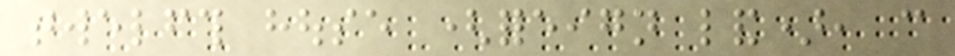twelfth house (foreign land), can
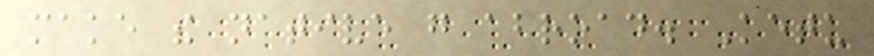make the native go abroad. Ketu
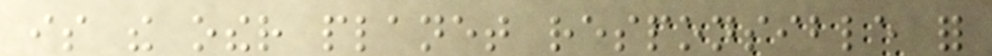is the other planet responsible for
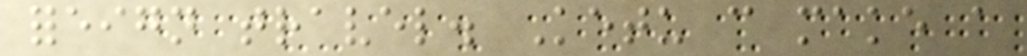foreign travel. Ketu can make a
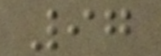97
